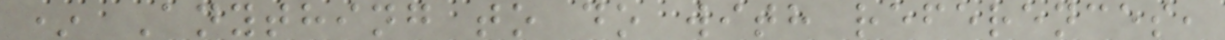* Anything to do with references,
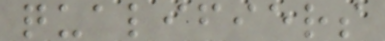qualifiers
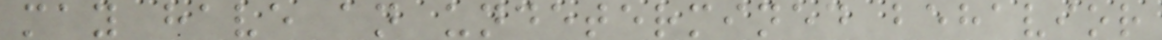may have an undetermined behavior
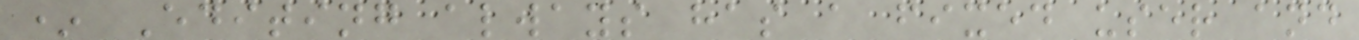* Editing always has a fixed user and
